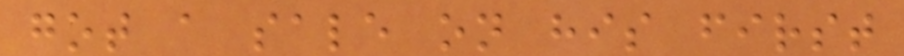got a sale on his first
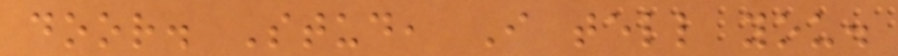door. Stud, I tell you.
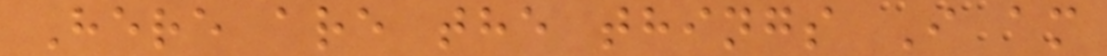Here are the things I am
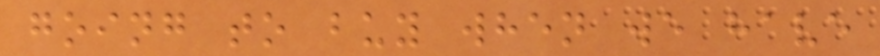going to buy when we have
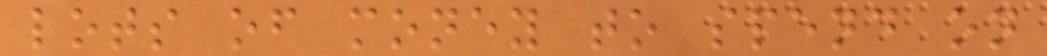lots of money to spend on
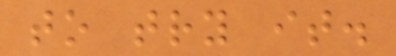to try it.
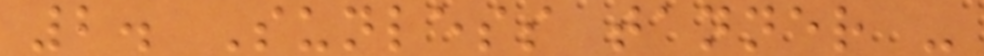2. Sunless tanner -
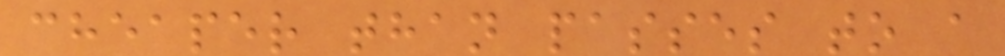cheaper than passes to a
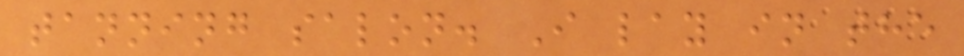tanning salon. I lay in the
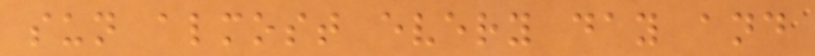sun almost every day and
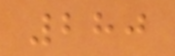280
